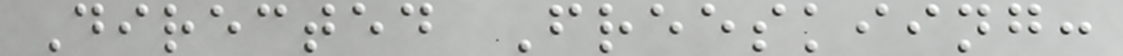Directed Freeskiing:
